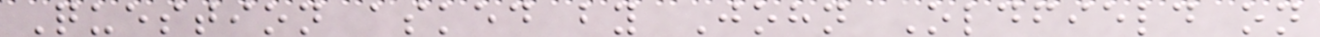Question asked by John Oldfield on
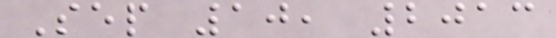Sep 10, 2013
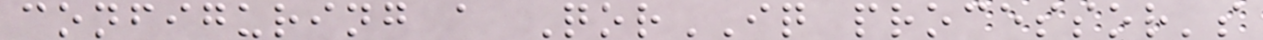configuring a QorIQ processor's
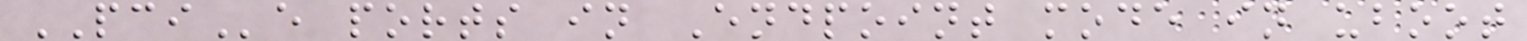PCIe ports in Endpoint mode in uboot
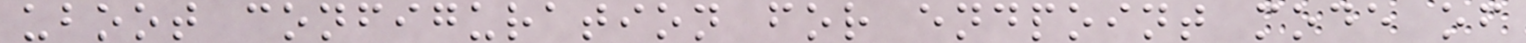uboot configuration for endpoint mode of
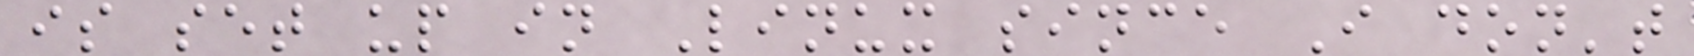is set up in Linux since I don't
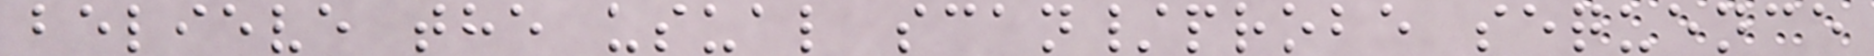believe the usual scan/probe sequence
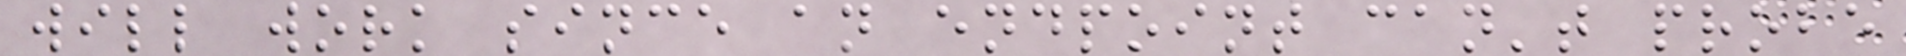will work since an endpoint can't probe
